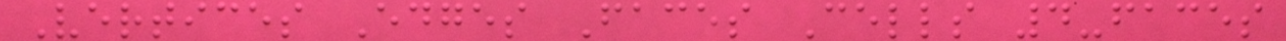Vertices Edges Faces Cells 4-faces
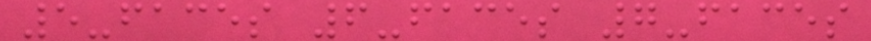5-faces 6-faces 7-faces
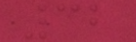32
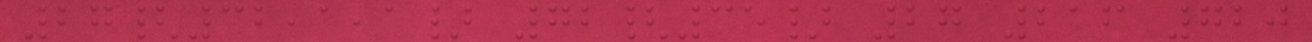27{32,1,1} 72{35} 27 216 720
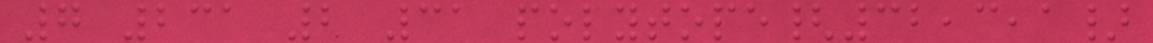7 231 2 31 polytope{32,3,1}
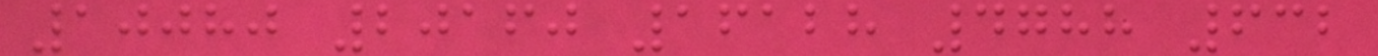10080 20160 16128 4788 632
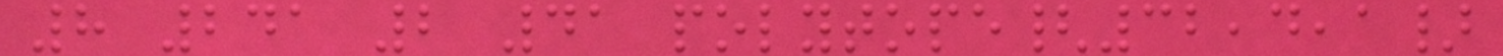8 241 2 41 polytope{32,4,1}
